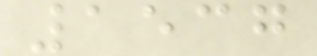1537
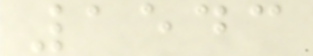1543
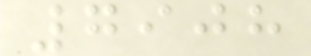7908
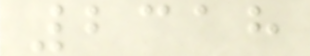2318
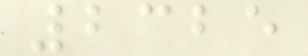2325
